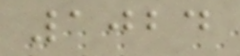1024
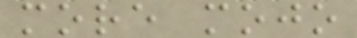more mojo
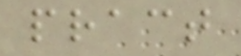pract
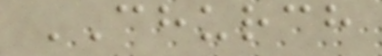CHURCH
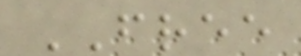FREE
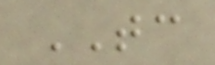TC
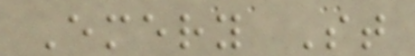Emery St
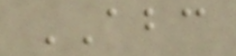ABC
